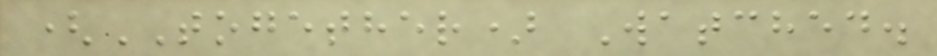(TOGETHER) Watched.
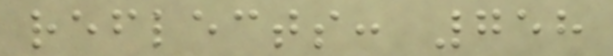reflects: 758
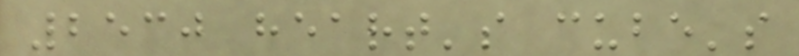2530 heart's cube's
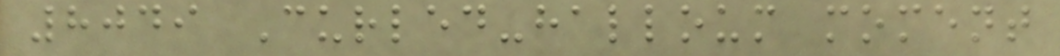8049 Curled-halloum moment
